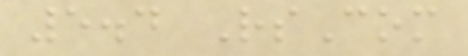5.4 RsCom
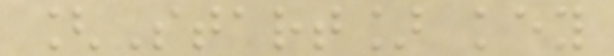[Start] key
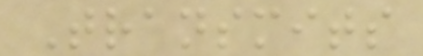Transmits
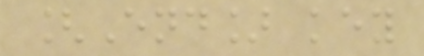[End] key
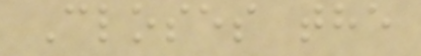Closes the
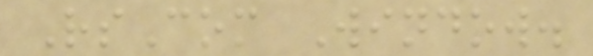RsCom Window.
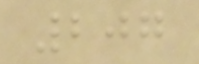207
